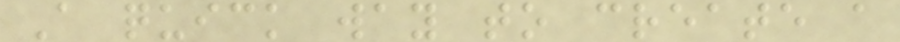A quick way to create a
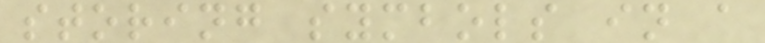storing symbols in a
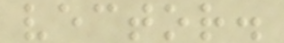vector.
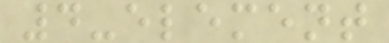4-element
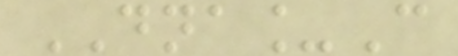DNA_C
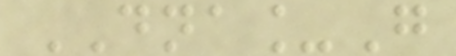DNA_G
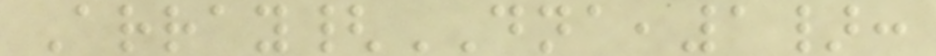Array{DNA,1}:
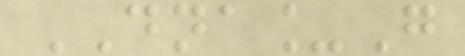DNA_G
